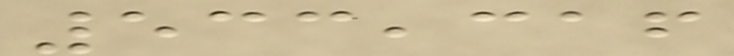533,316
